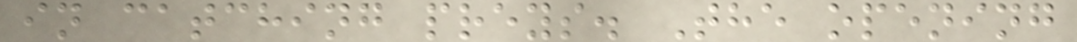in catching preys. The opening
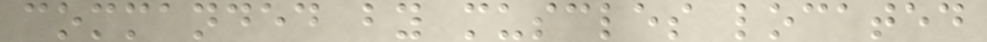commanded by muscles located
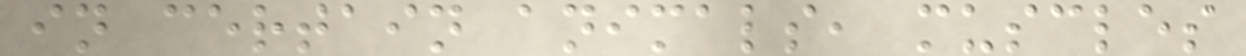in certain animals, muscles
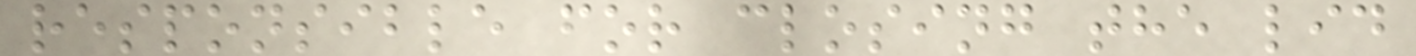responsible for closing the lid
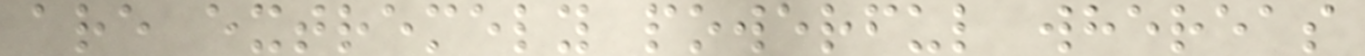are extremely powerful whereas
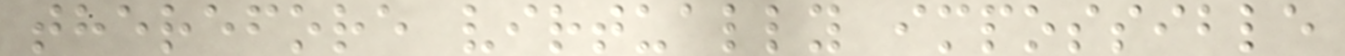therefore virtually impossible
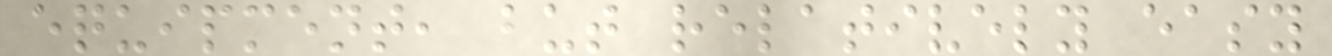equipment, but relatively easy
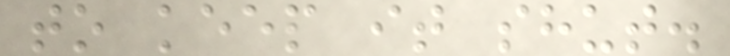to keep it shut.
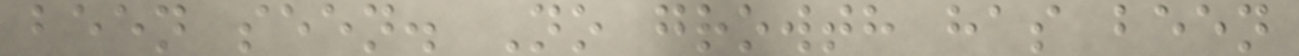been seen. No growth has been
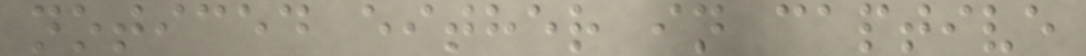noticed either in captive
